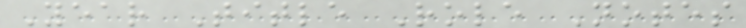Year Title Role Notes
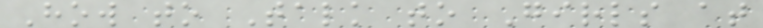How to Talk to Girls at
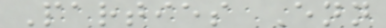Parties Enn
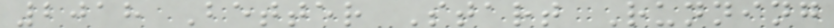2018 Better Start Running
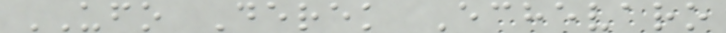UFO Derek Echevaro
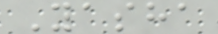Yasha
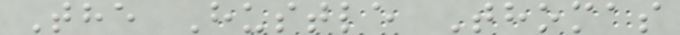The Hustle Thomas
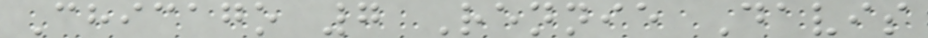Chicago 7 Rennie Davis
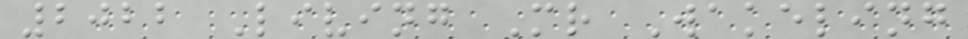2022 Living Mr Wakeling
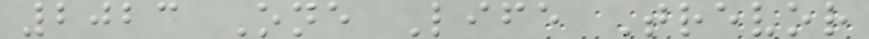2023 One Life Trevor
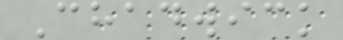Chadwick
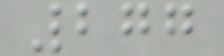277
